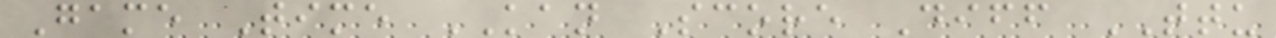Game Time KAN Score Diff TTU
